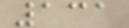131
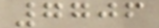7706
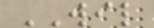WIL
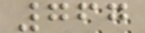767
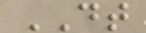DT
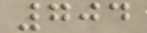704
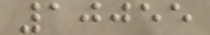10055
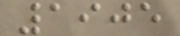1905
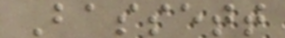Bassett
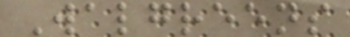Walgreens
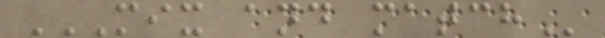MIX AND MATCH
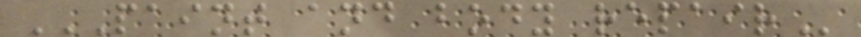PAINT AND BODY REPAIR
